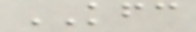KFC
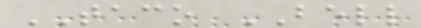TACO BELL
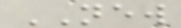NEW
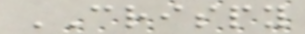CRISPY
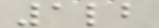1lb
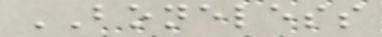BONELESS
